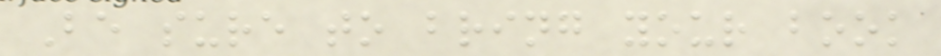Be sure to bring your book
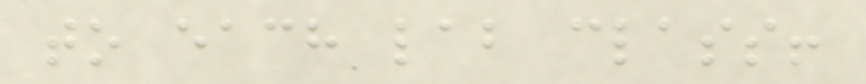to each lab class!
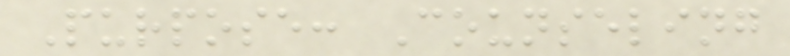Purpose: Counseling
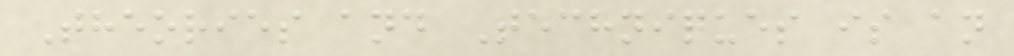Theories and Techniques is an
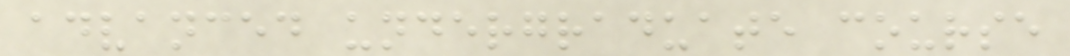advanced undergraduate course
